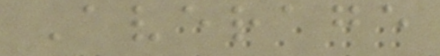Average
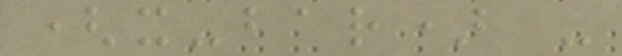(x-bar) -
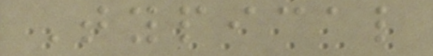Typical
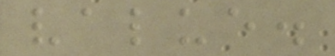value.
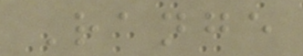Range
